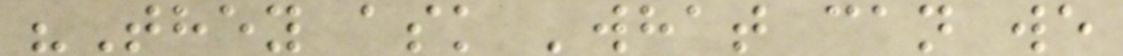"They ask 'what can we
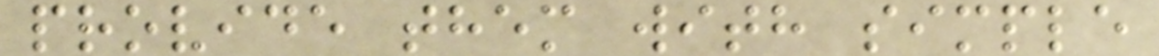provide them with simple
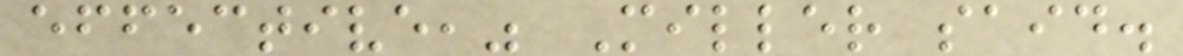effective," Miller said.
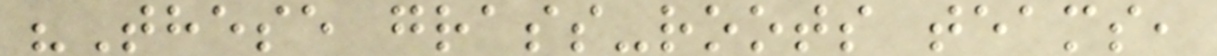"These grass-roots teams,
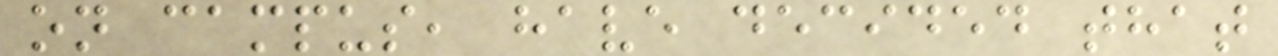on campus, have decided that
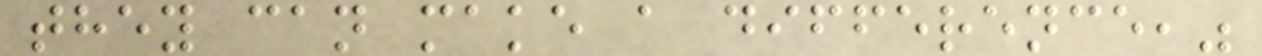they can make a difference,"
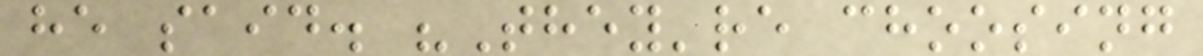he said. "They're choosing
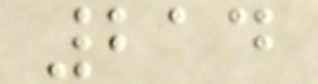214
